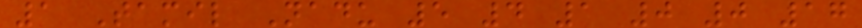1 Tamil Nadu 5 4 1 0 0 17
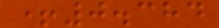+0.384
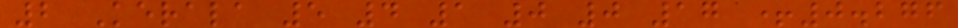2 Kerala 5 4 1 0 0 17 +0.276
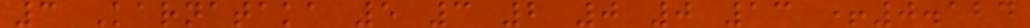3 Karnataka 5 3 2 0 0 13 +0.124
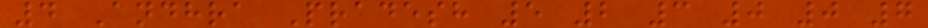4 Andhra Pradesh 5 2 3 0 0 7
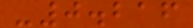-0.216
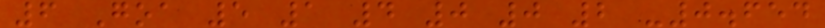6 Goa 5 1 4 0 0 2 -0.654
